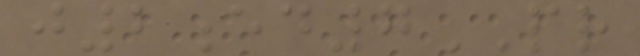j2ed7PR
